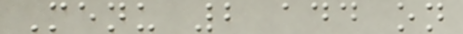Menu 2 add on
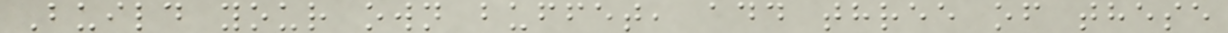Build your own buffet, add three of these
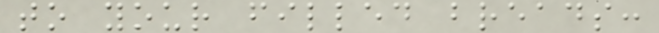to your filled breads:
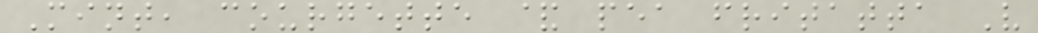Mint, courgette & pea fritatta V
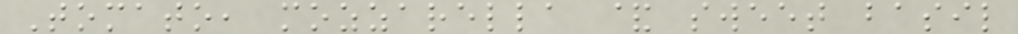Tomato, mozzarella & sweet basil
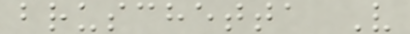bruschetta V
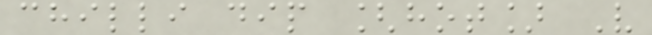chilli dip [hot] V
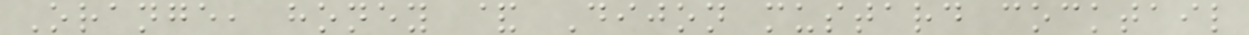Orange, honey & Dijon mustard cocktail
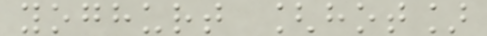yoghurt [hot]
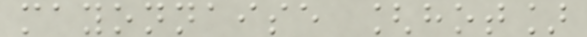mayonnaise [hot]
